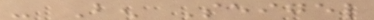- Ben Seigel
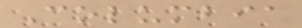Columbia
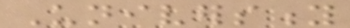University
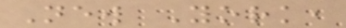New York,
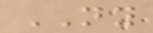NY
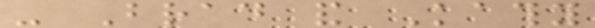- Brad and Kathy
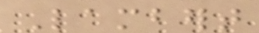Lambert
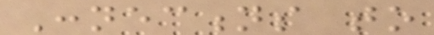Connections to
